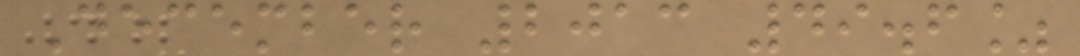December 2013 49.6%
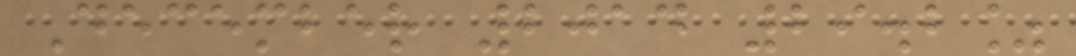December 2014 29.2%
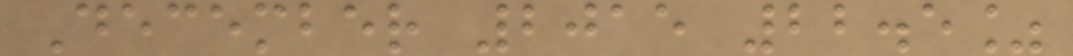December 2015 22.5%
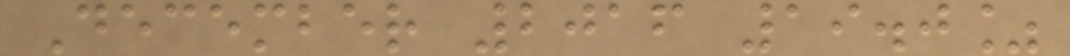December 2016 19.0%
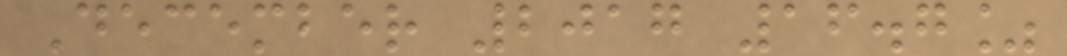December 2017 16.7%
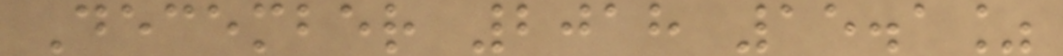December 2018 15.1%
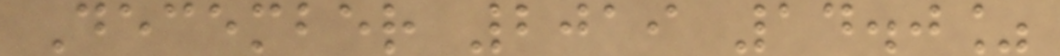December 2019 14.0%
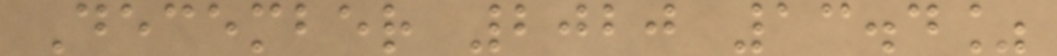December 2020 13.4%
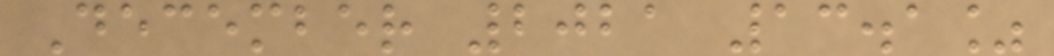December 2021 13.1%
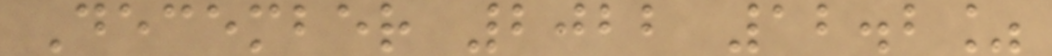December 2022 12.2%
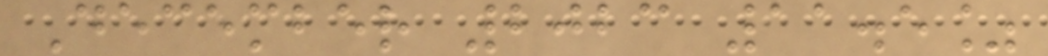December 2023 11.5%
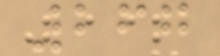267
